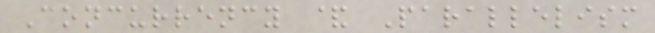Concurrency & Parallelism
